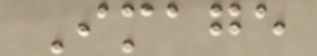Image
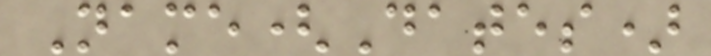Name(Dates)
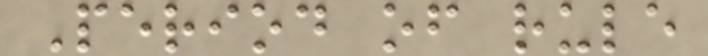Period of rule
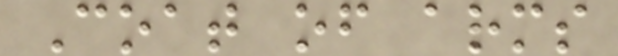Coat of arms
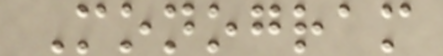Monogram
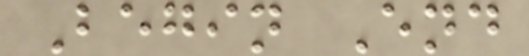Begin End
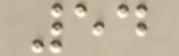54
